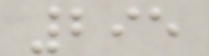295
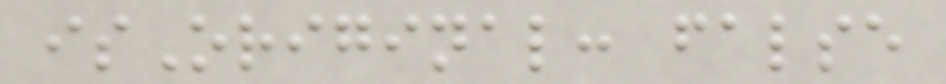isOriginal: false
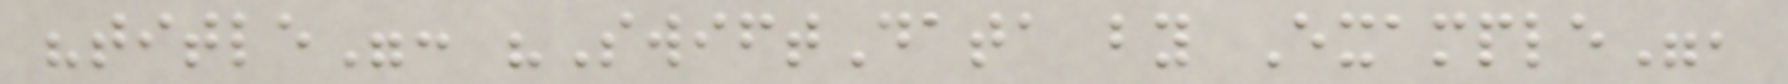"title": "SwiftData by Example",
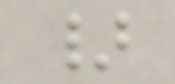}
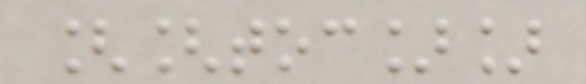[[toc]]
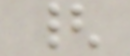{
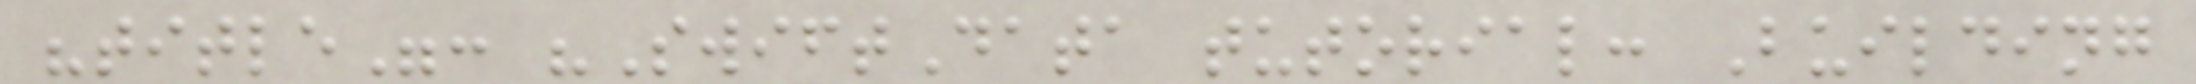"title": "SwiftData tutorial: Building
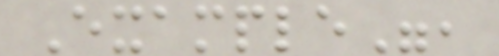Example",
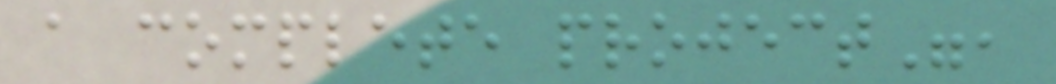a complete project",
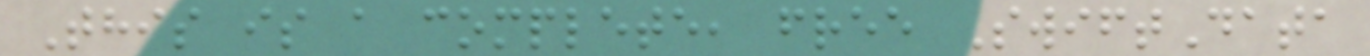This is a complete, free SwiftData
